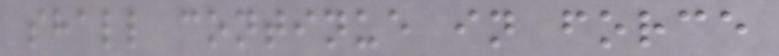shall continue in force
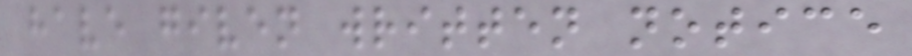have given written notice
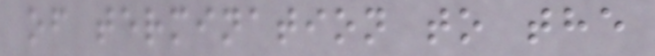of termination to the
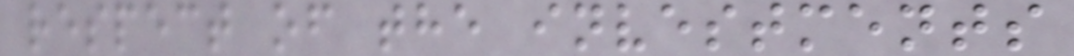respect of the investments
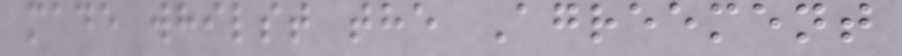made whilst the Agreement
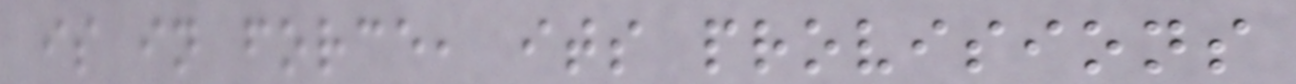is in force, its provisions
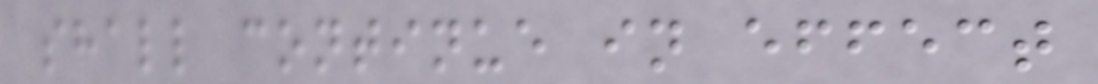shall continue in effect
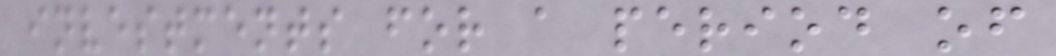investments for a period of
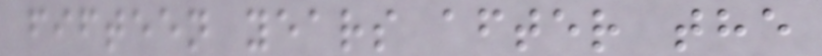fifteen years after the
